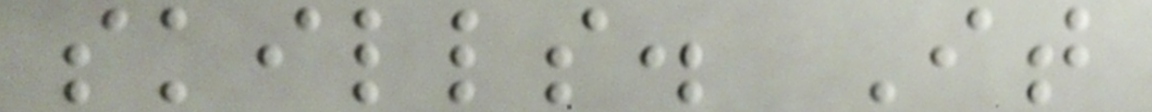skills. It
